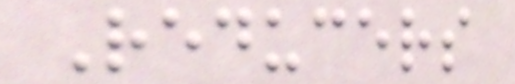Reducers
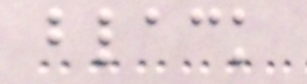black
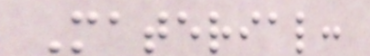Material:
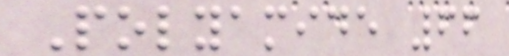Polyamide 66
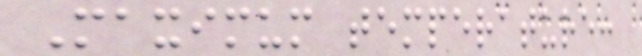Maximum temperature:
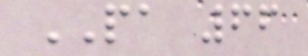PA 66
